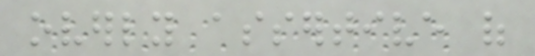overly assertive of
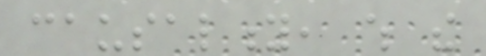causality, which the
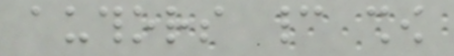authors cannot show
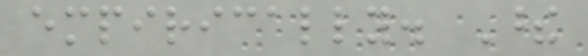empirically. These
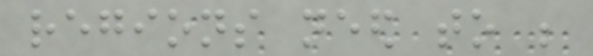regions need to be
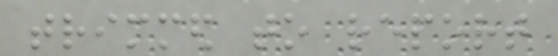trimmed to report
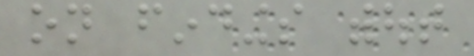on findings without
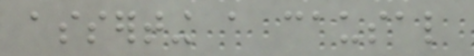asserting a causal
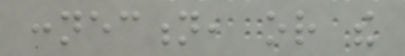connection, or the
